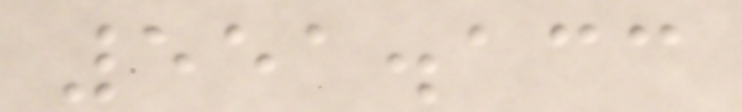551.133
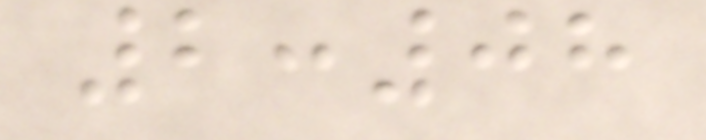2:08
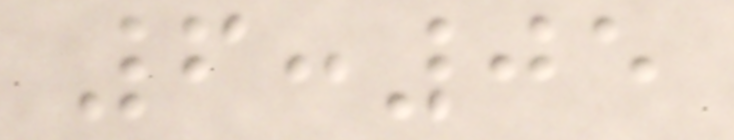6:05
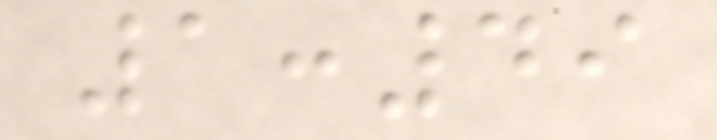1:49
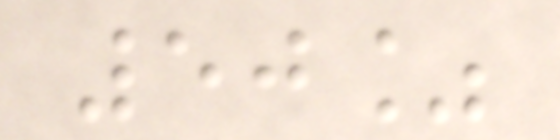50%
